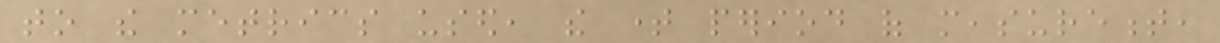to the metrics used, the time period of measurement,
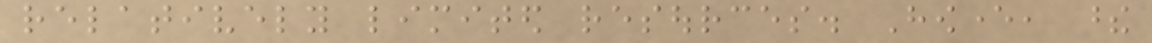relatively limited resources. However, these
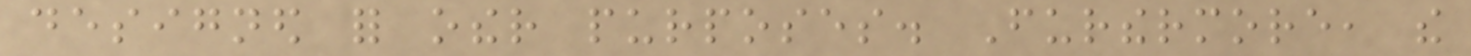designed for other purposes. Furthermore, the
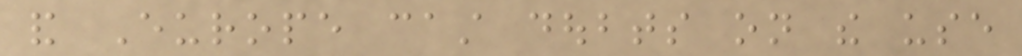and Europe cast doubts on the use
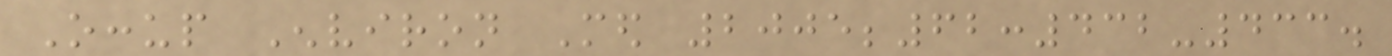Occup Environ Med 2005;62:432-433.
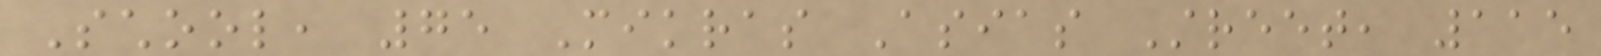School, 75 Mikras Asias Street, 115
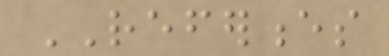REFERENCES
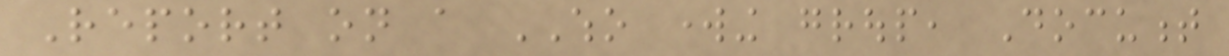Report on a WHO working group, Document
